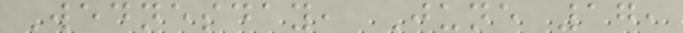Wednesday, June 17,
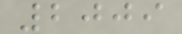2009
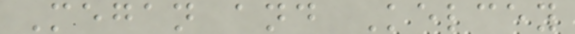Megan and Kelcey
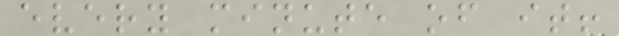every minute of it!
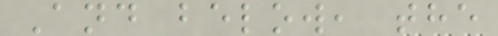And below, the
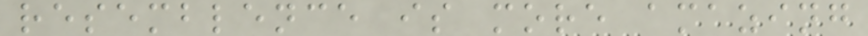resemblence is more amazing
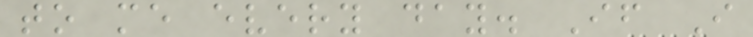to me every day. If I
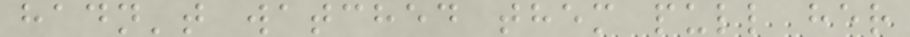hadn't watched them pull her
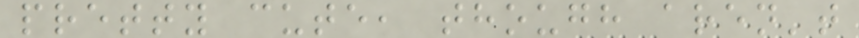pretty cute, though aren't
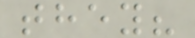they?
